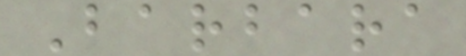Barbara
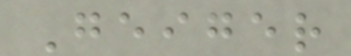Geiger
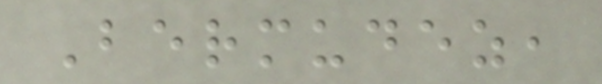Bermudez,
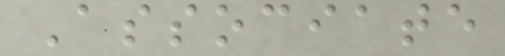Associate
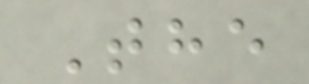The
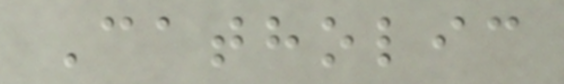Catholic
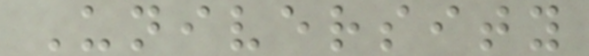University
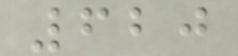620
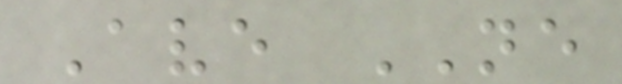Ave NE
